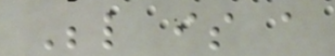Below is a
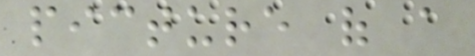picture of a
